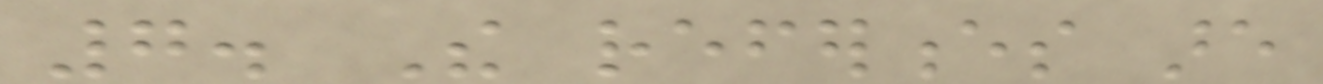7. The references are
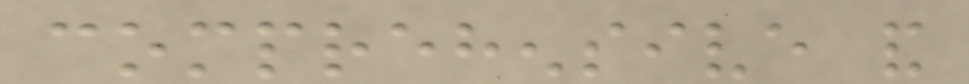comprehensive and
